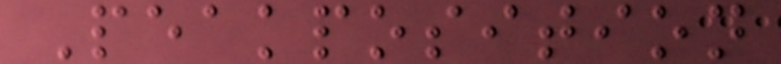Peakposition
